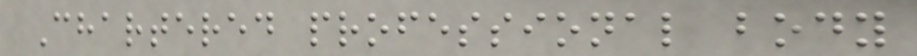Chartered professional body
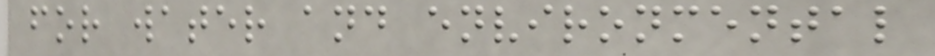for water and environmental
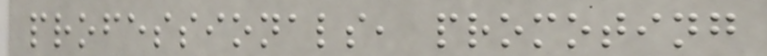professionals, promoting
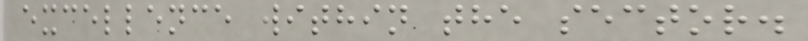excellence within the sector.
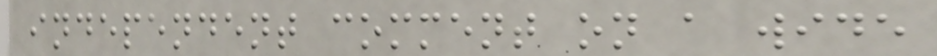independent comment on a wide
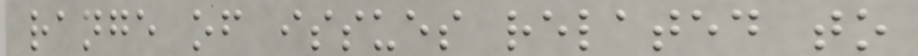range of issues related to
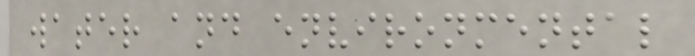water and environmental
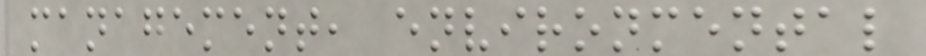management, environmental
